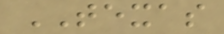TEXAS
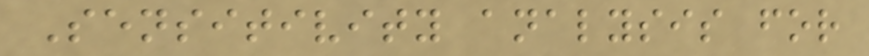Sensitivity analysis for
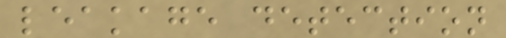leakage detection
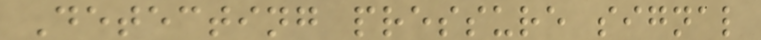Detecting pressure signal
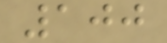100
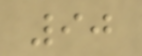90
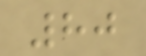80
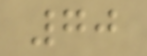70
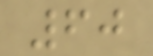60
